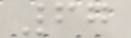67
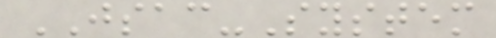JSAC-System
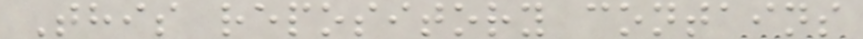This repository contains
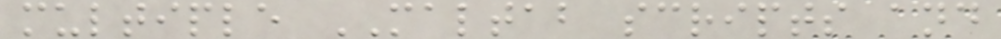multiple MALTAB scripts and
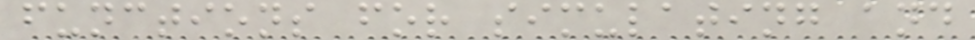functions for simulating and
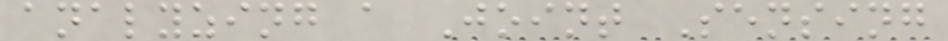analyzing a Joint Sensing
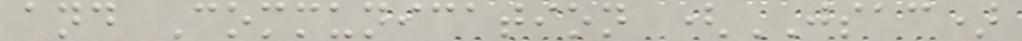and Communication (JSAC)
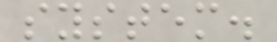system.
